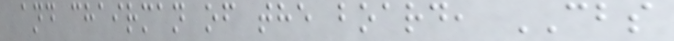and chairman of the board, CBS
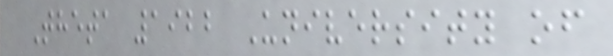Theta 1922 University of
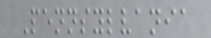Pennsylvania
